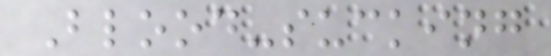Blood-sucking
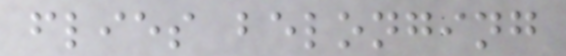flies belonging
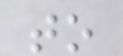to
